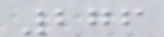276
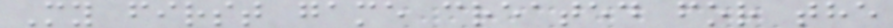My first game created for the
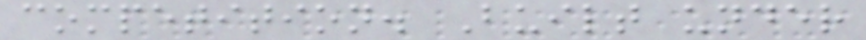competition. Built under
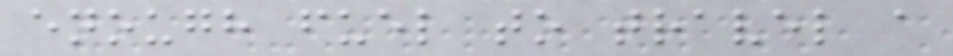enough fuel to travel a
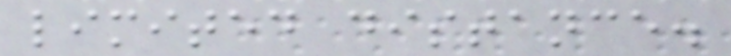limited distance.
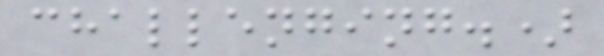challenging.)
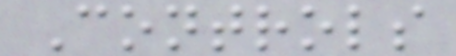Controls
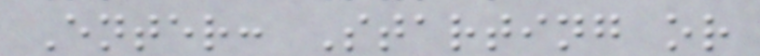Enter: Starting or
